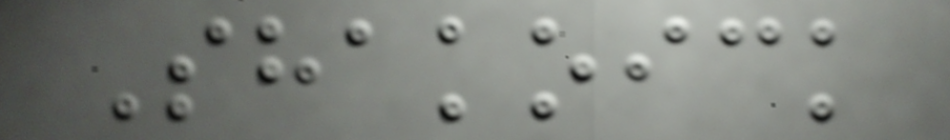Shakoick
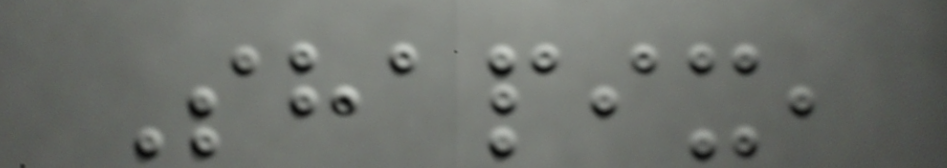Shapix,
